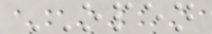OPEN
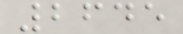2645
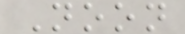Noon
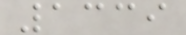1339
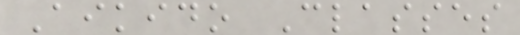Aikido Classes
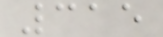315
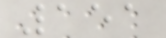151
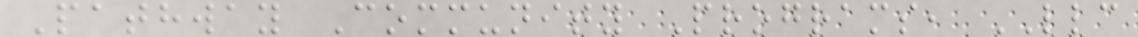Pathway Community Programs, LLC
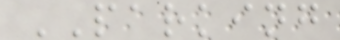PARKING
